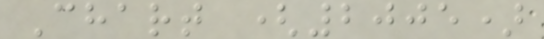Chart (2005)
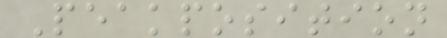Peakposition
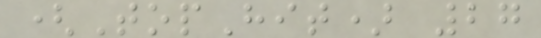(TopHit) 27
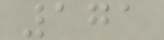171
